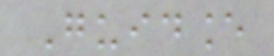Guidance
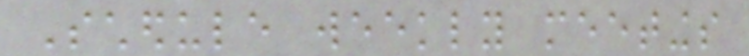Schedule weekly meetings
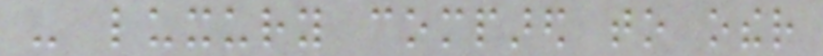- luxury compared to other
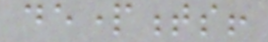departments!
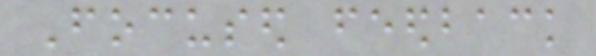Focused feedback
